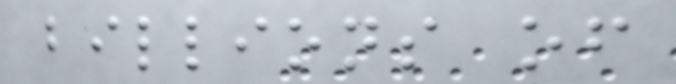billions of
